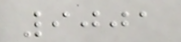9001
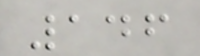146
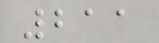211
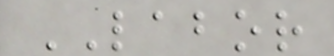LABOR
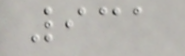931
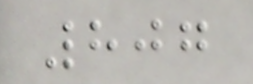807
